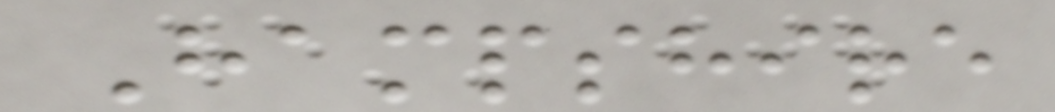Hampshire
